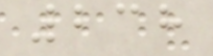238
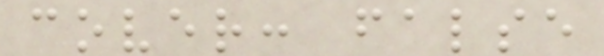cover: false
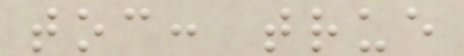toc: true
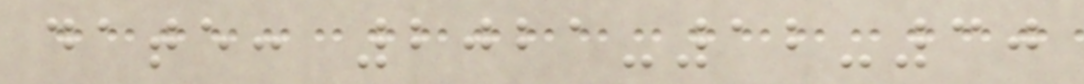date: 2021-12-30
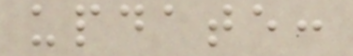update:
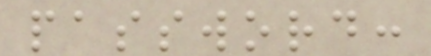password:
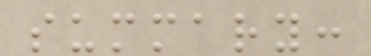summary:
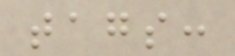tags:
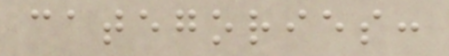categories:
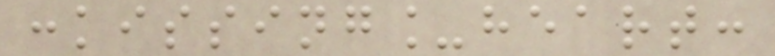:kissing_heart:
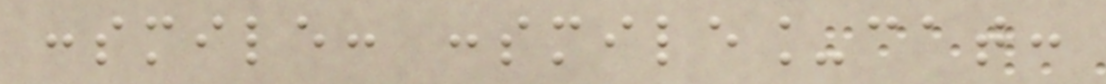:smile: :smile_cat:
